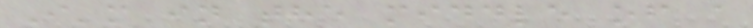I'm in the middle of a
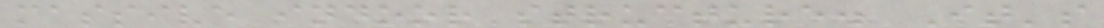massive indoor structure. It's
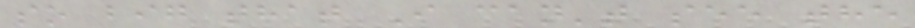so big that I can't see the
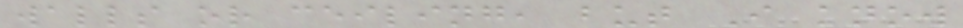walls or ceiling, but I know
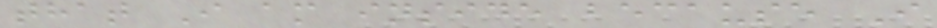that I am inside because I
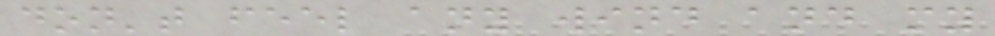don't feel any wind and my
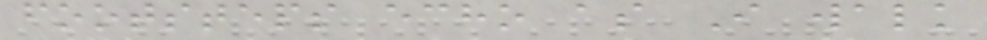footsteps echo as I walk
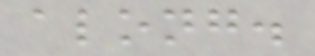along.
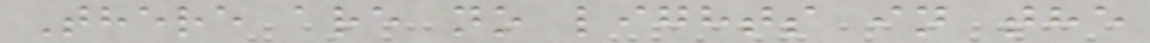There are no lights in the
